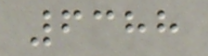6388
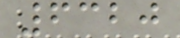6320
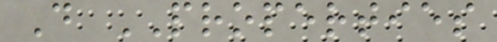D PROPERTIES
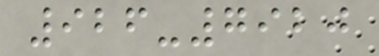926-7920
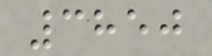3850
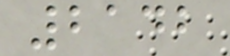2142
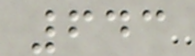643
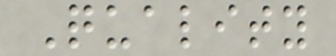Quality
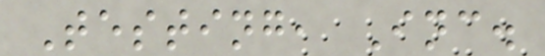Testing, Inc.
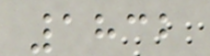1832
